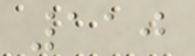110
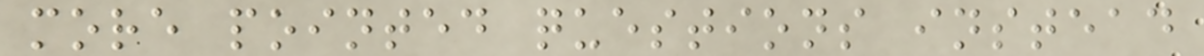more pointed questions instead
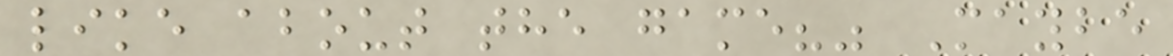like about the game?" Maybe
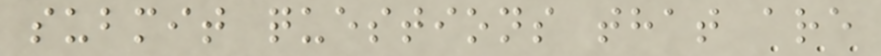submit questions that are
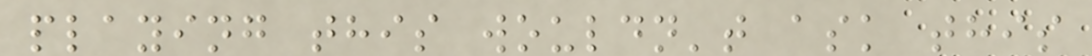playing this wouldn't ask this
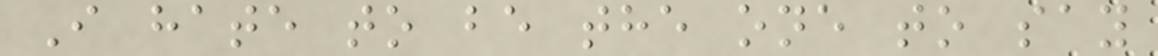I hate to be the one to say
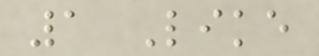1 Like
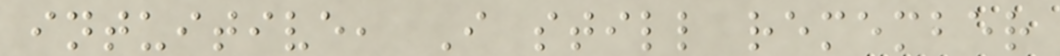intuitive, I still remember
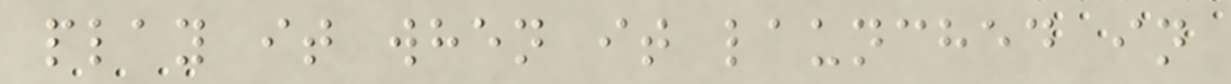play it when it launched in
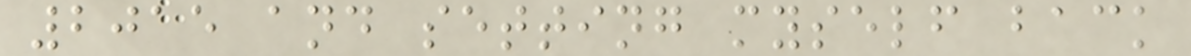2015 and setting myself back
